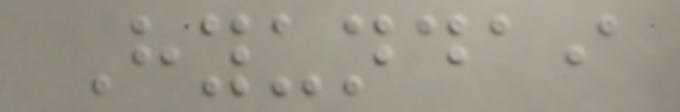Hyundai
